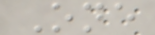One
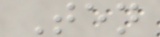Ten
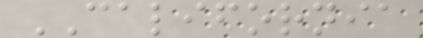CALIFORNIA
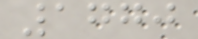1770
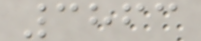3863
